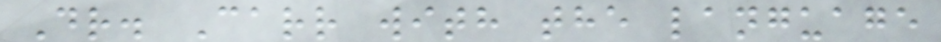Dr. Carr with the language
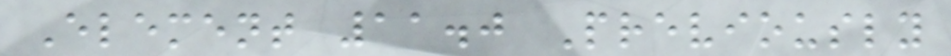Element 11.0 Previously
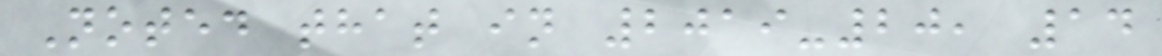Noted that in 2019-20, 14
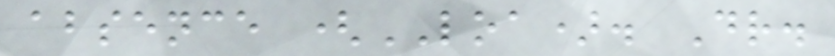absence (LOA). Dr.
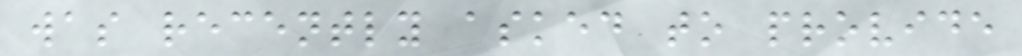was recently asked to provide
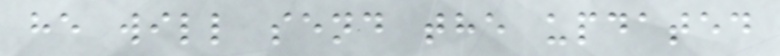he will send the updated
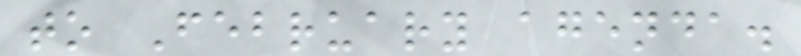to February agenda.
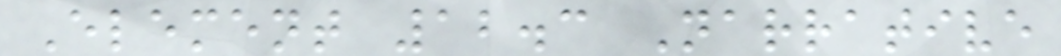Element 12.3 Narrative
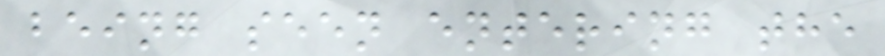being seen entering the
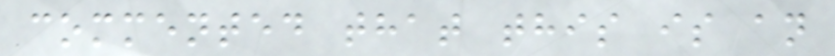commented that this is an
